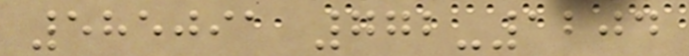585091 772-1204
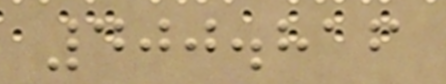400.816
